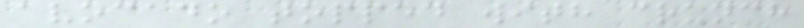avocado topped with crunch
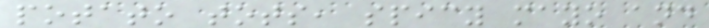potato tots, spicy mayo and
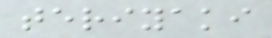teriyaki
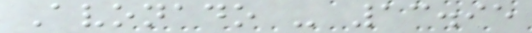Avonado - 13.95
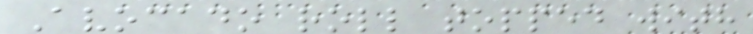Avocado roll topped with
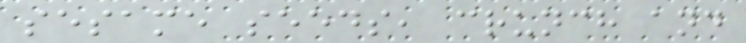sesame seeds, crunch and
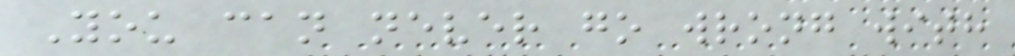You can never go wrong with
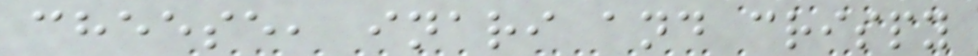cheese, inari and crispy
